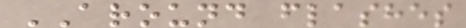AROUND flashes
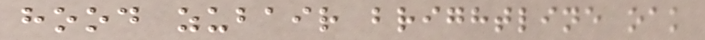hood zubair brightline oak
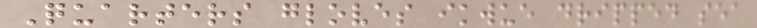Quarters gloves ikwue dripped sea
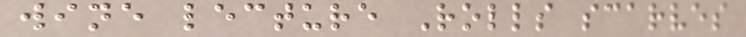wine lecture Rolls scarves
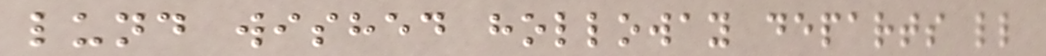lund wished holloway departs ll
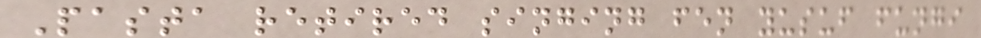Pasta retired singing fen yusuf fungi
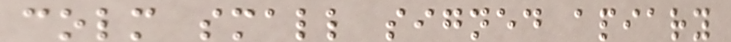colm small signed apiary
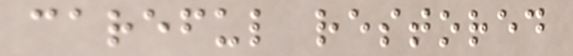careful restored
